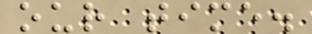our time.
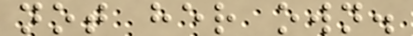not her own.
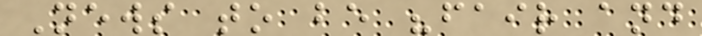News to be "fair and
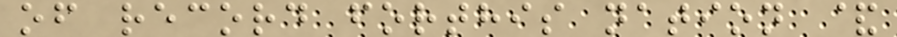of record forthis nation &
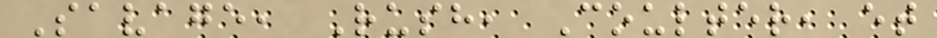Savage, Rush, Coulter, et
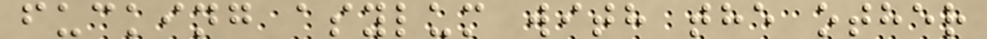fucking asylum with the other
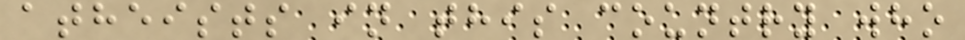atheists in this country who
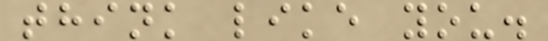think like you.
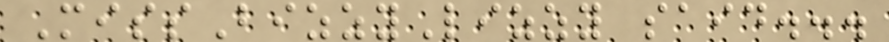MissBizzyLizzy said...
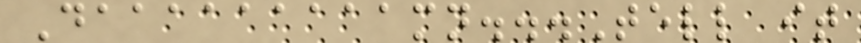Daaaaaaaaamn...Tell it
